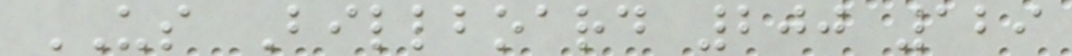US Billboard 200 129
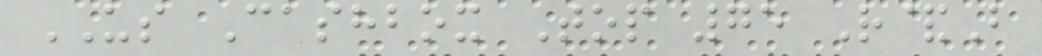US Cashbox Top 75 R&B
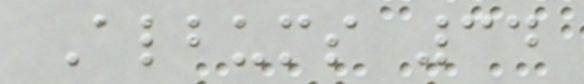Albums 34
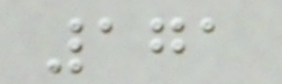171
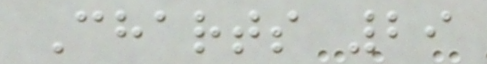Charts 29
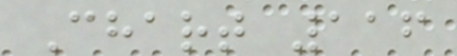Chart 116
